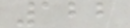122
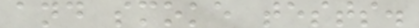and smoke tests.
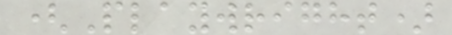(Playwright)
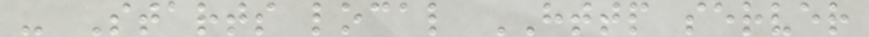- Starts local HTTP server
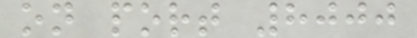on port 8000
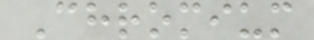Chromium
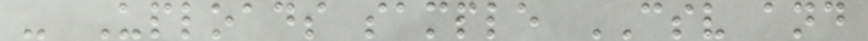- Uploads sample CSV and
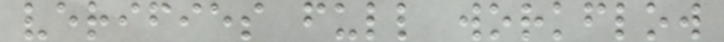verifies full workflow
